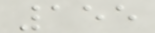155
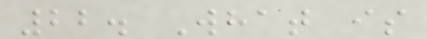22. What is
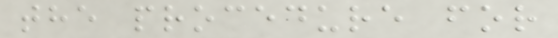the procedure for
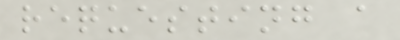requesting a
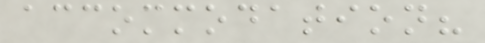accommodation?
